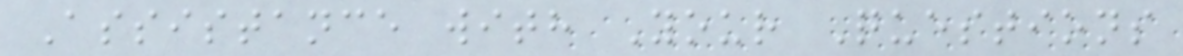Assistance with Your Questions
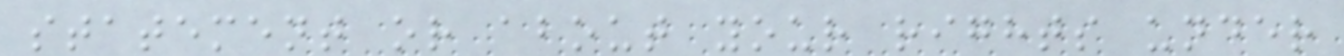statement or about your rights under
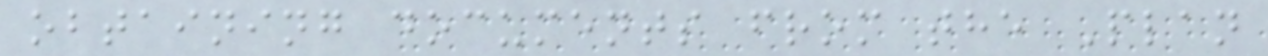obtaining documents from the Plan
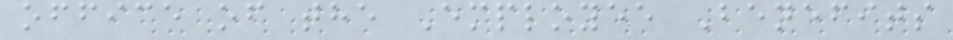office of the Employee Benefits
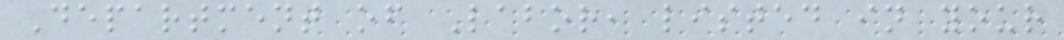Department of Labor, listed in your
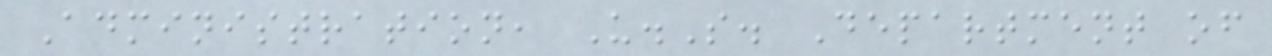Administration, U.S. Department of
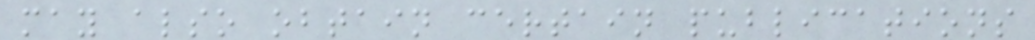may also obtain certain publications
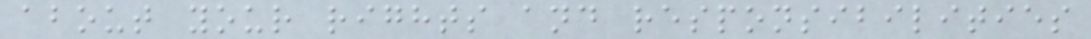about your rights and responsibilities
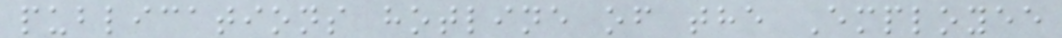publications hotline of the Employee
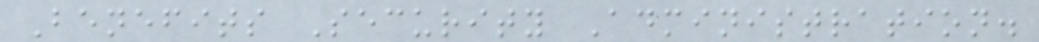Benefits Security Administration.
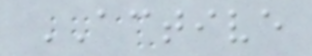ACTIVE
